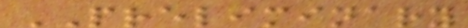PRELIMINARY
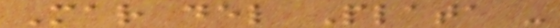Mar del Plata -
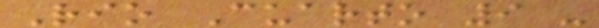Rio Cuarto 9 -
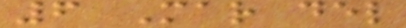6 Mar del
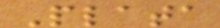Plata
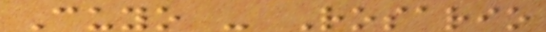Cuyo - Rosario
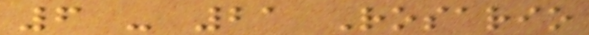6 - 21 Rosario
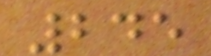245
